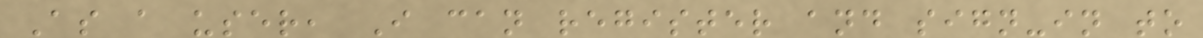As a user, I can register and sign-in to
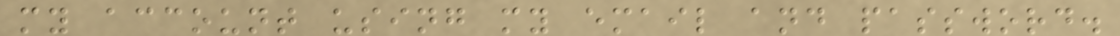my account using my email and password.
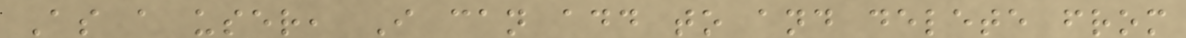As a user, I can add to and delete from
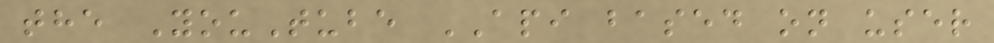the YouTube API based on user
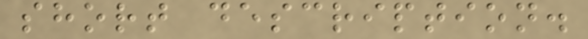short description.
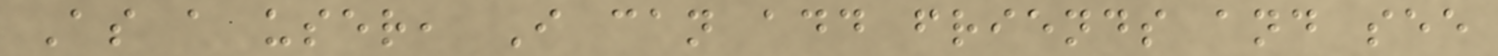As a user, I can add friends and see
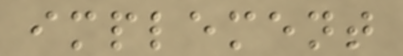implement
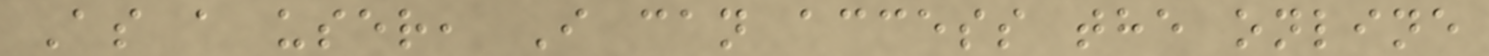As a user, I can access the online
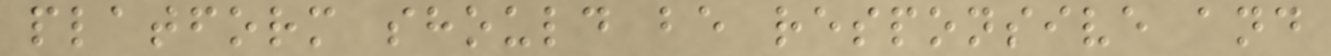platform should be responsive and
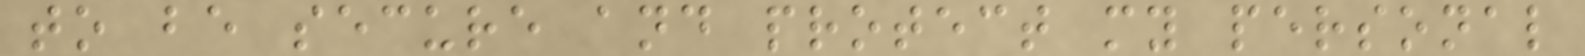to be secure and protect my personal
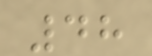48
